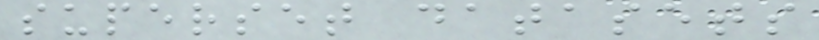superset datasets
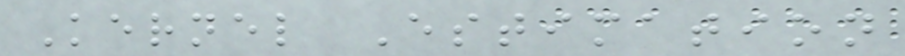Kernel Estimation
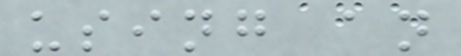using an
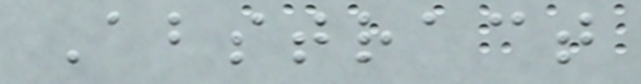Abstract
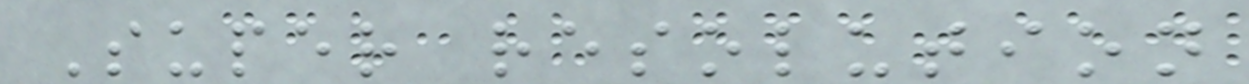Super resolution
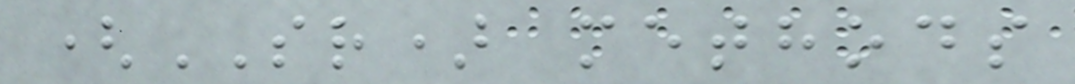(SR) methods
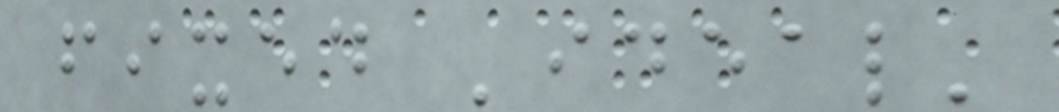fixed 'ideal'
